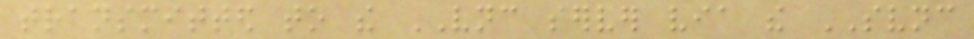transmitted to the VNC server via the SVNC
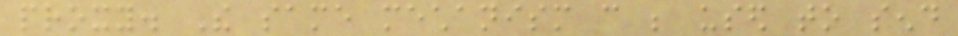proxy. The same mechanism can be used to send
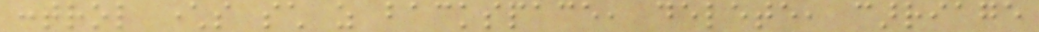control characters such as backspace, delete, carriage
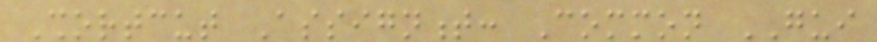Shortcut Assignment: Common GUI
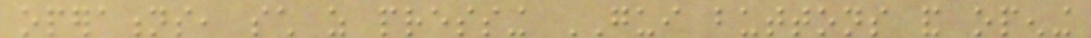operations, such as pressing GUI buttons and opening
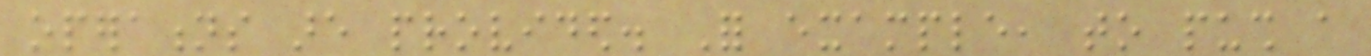operations are provided. For example, to push a
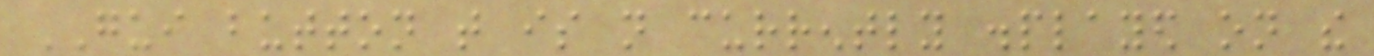GUI button that is not currently displayed on the
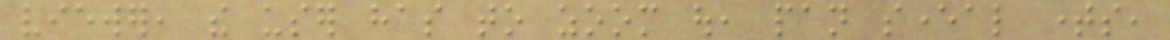viewer, the user has to zoom out, pan several times,
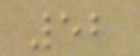52
